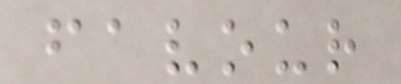favour
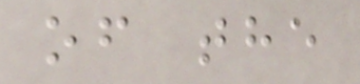of the
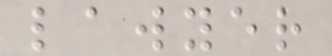lawyer
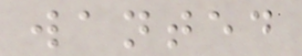wanted
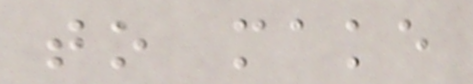to make
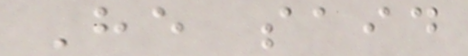He said
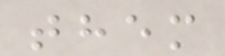them
